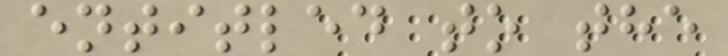entitled to the
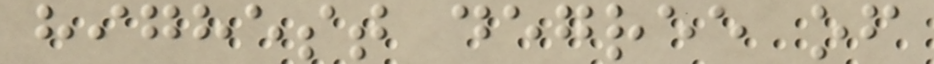highest degree of
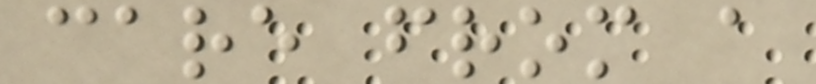care from a
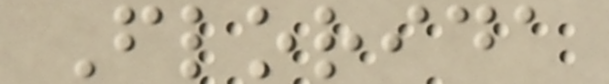Florida
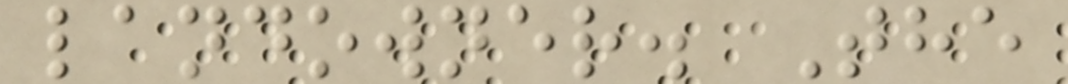landowner. The
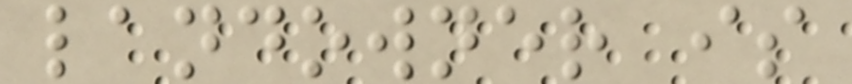landowner is
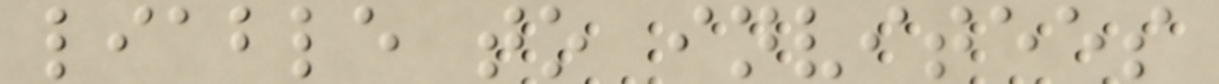liable to invitees
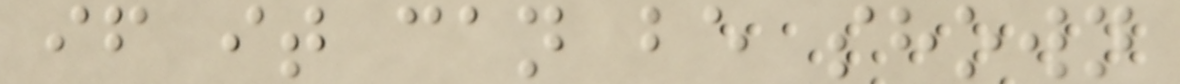if it can be shown
